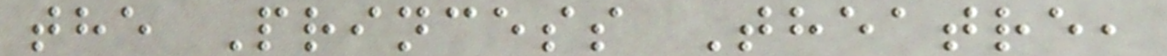the Princess Theatre,
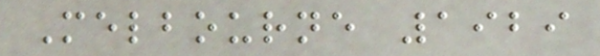Melbourne 1929
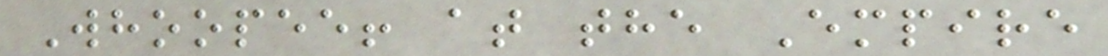Whoopee! at the Empire
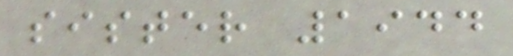sister 1944
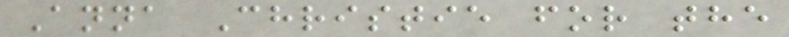Anna Christie for the
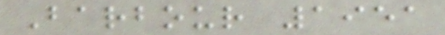Barbour 1951
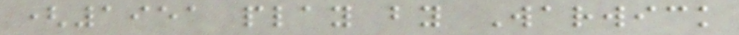(1951 play by Warwick
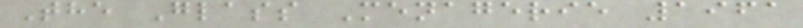The Glass Menagerie 1961
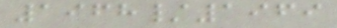1968/1969
